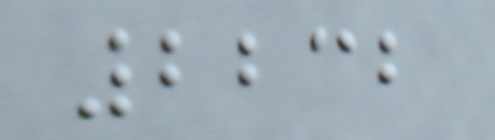2232
